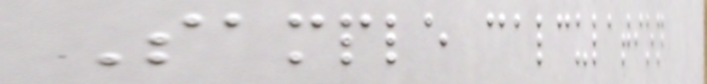Sample calculation
